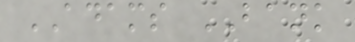ADAMS BANK
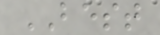BEST
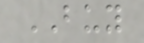BUY
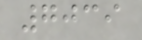7039
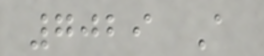7029 A
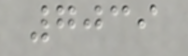7039
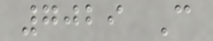7029 C
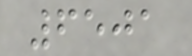6501
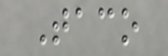Taco
